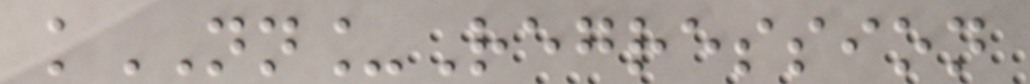kNN_Regression
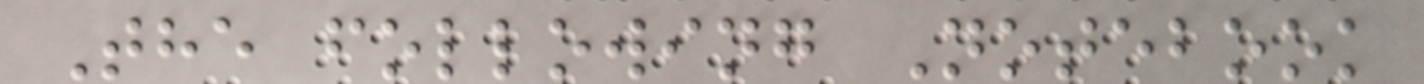The following Notebook
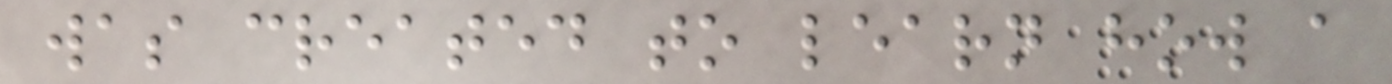was created to learn how a
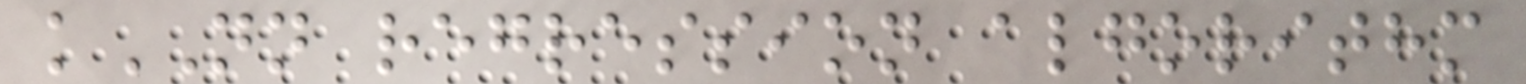kNN regression algorithm
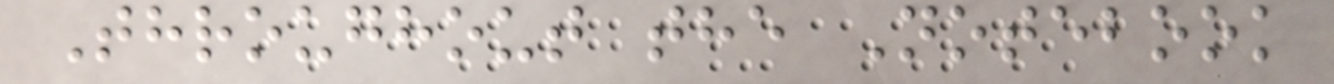Throughout the Notebook
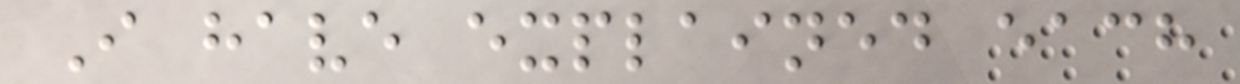I have explained each
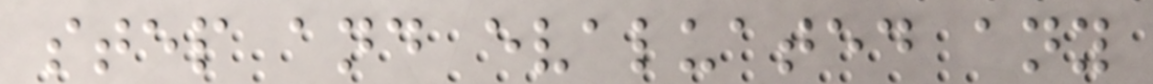step and evaluated any
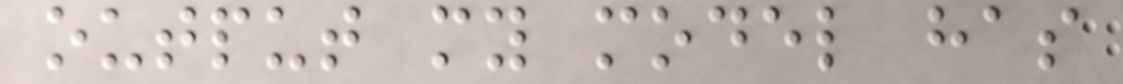output my model has
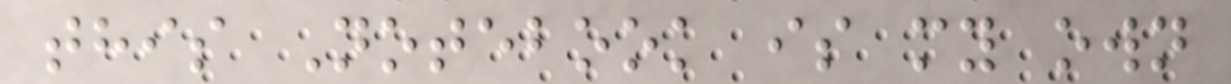this Notebook is my own
